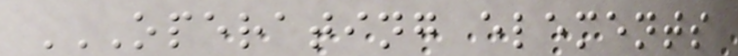OPERATING ELEMENTS
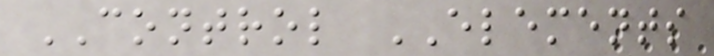CONTROL ELEMENTS
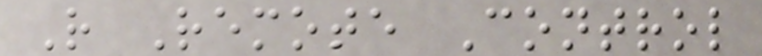R Remote Control
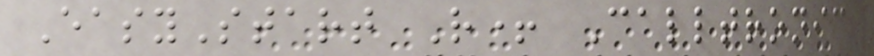EasyStart R+ Calltronic
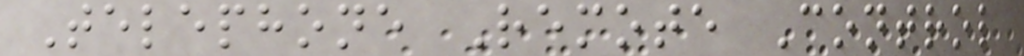Telephone Remote Control
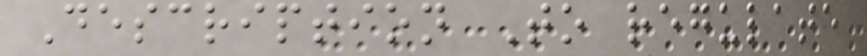Description To regulate
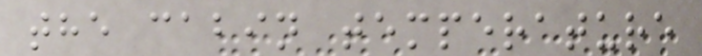the cabin temperature
